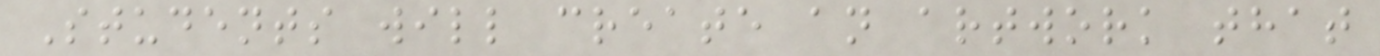Students will create an artwork that
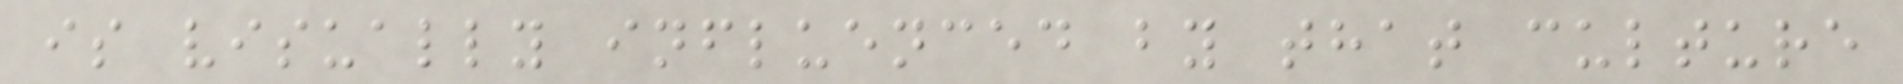is visually influenced by that culture
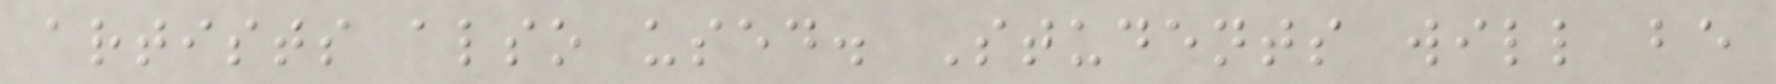artists also used. Students will be
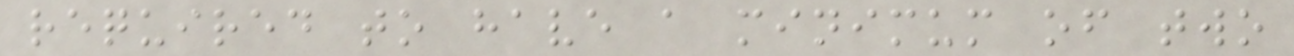required to have a minimum of two
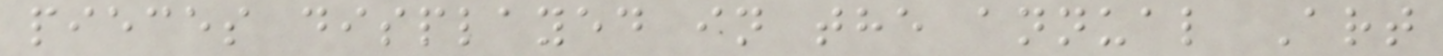pieces displayed in the annual Art
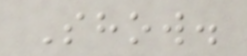Show.
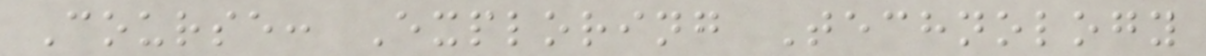Course: Exploring Technology
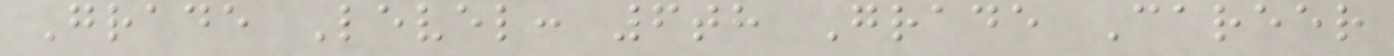Grade Level: 6th Grade Career
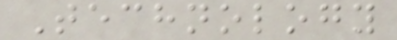Technology
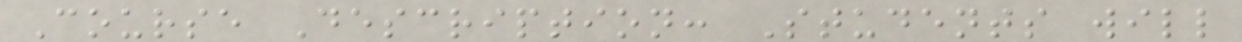Course Description: Students will
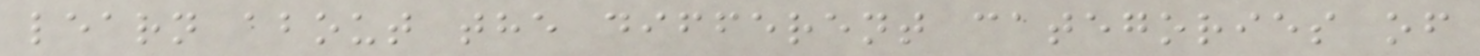learn about the different categories of
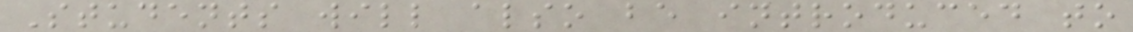Students will also be introduced to
